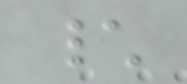\
